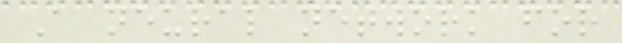A neural network for
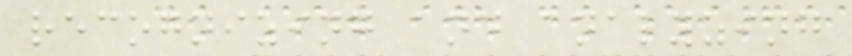recognizing and analyzing
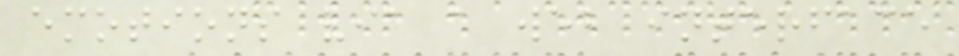emotions via a web interface
